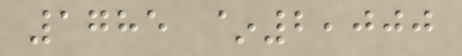1785 ~2,000
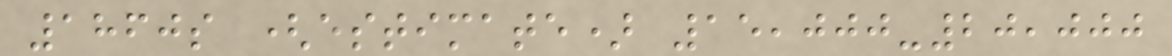1860s (estimate) 15,000-20,000
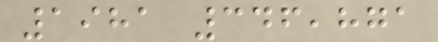1981 346,871
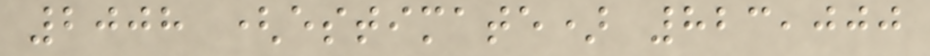2008 (estimate) 823,000
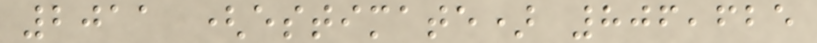2011 (estimate) 806,625
